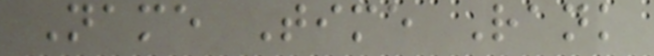Name Time Rank
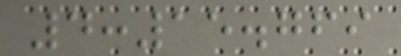4:15.769
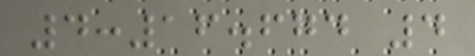4:16.674 4
